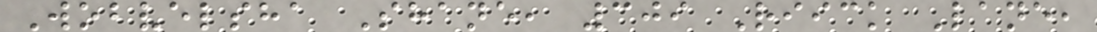Wobvelsha Shane, 309 Riick Lane,
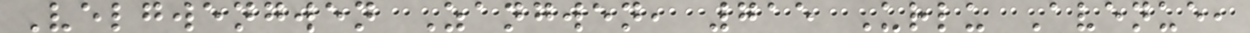Velgwengwen Zangwen, 715 Urlu Avenue,
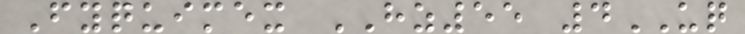Fyquimex HZ55 4UQ
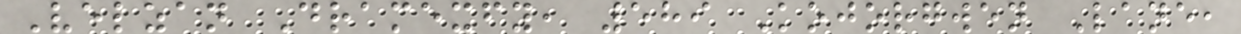Velzan Dramexfy, 589 Kojorgwen Lane,
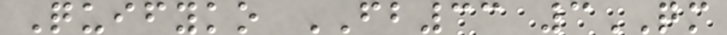Quifyko FB33 3QM
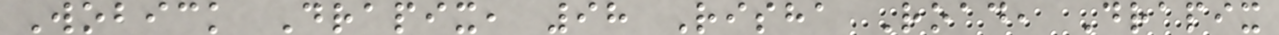Wobick Drapix, 98 Risha Road, Drapix
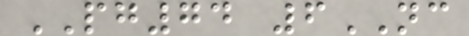PG74 6NC
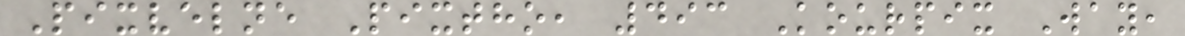Pixvelne Pixtho, 493 Kourpix Way,
